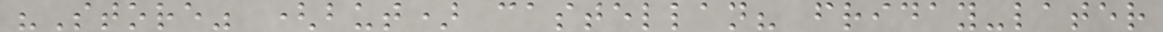"Store" (but) castellan? friday-later
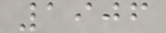1906
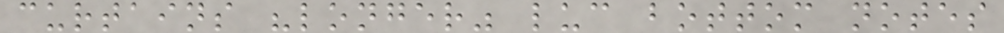curtains "longer" luc bottom notes
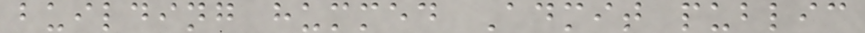building hummed Admit public
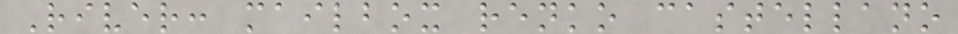River: mailbox renko castellano
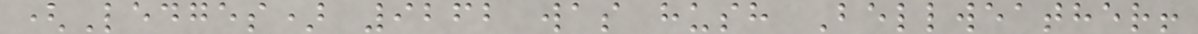(Ledges) 9262 was hush Bellweather!
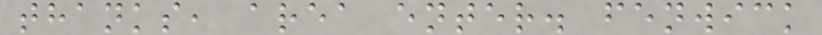thanks, area enter. fenwick
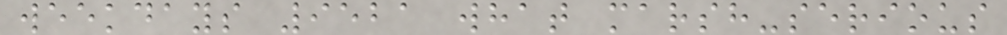weekdays 9521 what marsh-serious
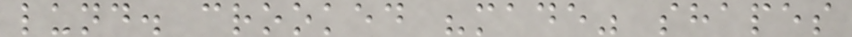lund. crooked "made" shapes
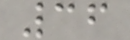36
